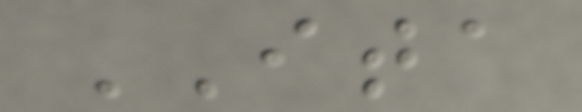ITA
